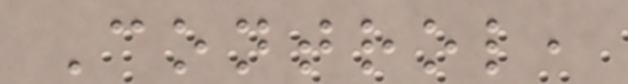Control,
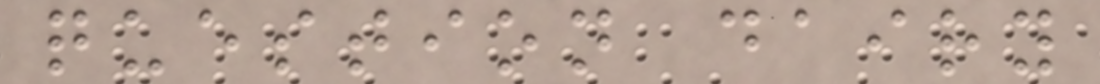question dairy
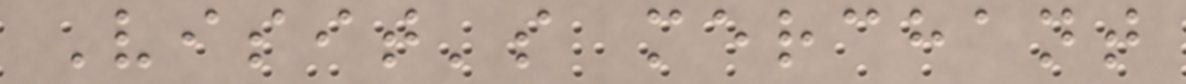Visit's merchant
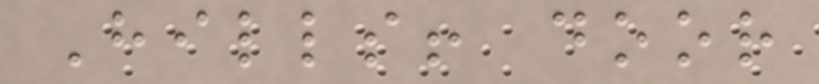Hills! door
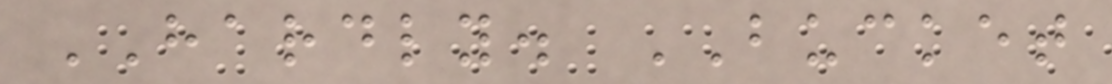HARDLY. BUCKET
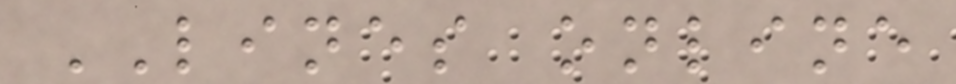LINES online
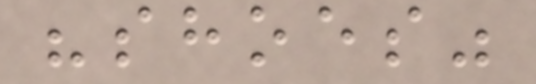"shoes"
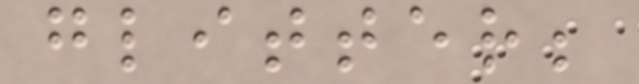glitter;
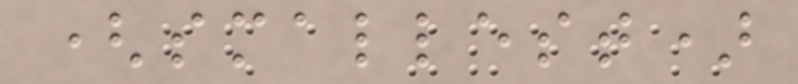(smallest)
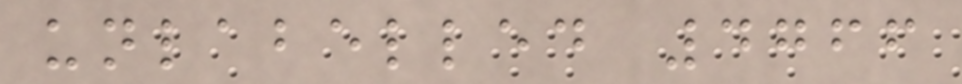unlabelled 4766
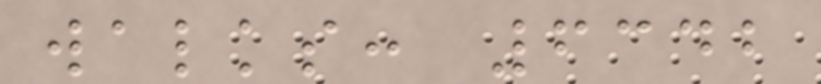walks: 6342
